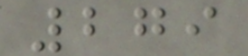279
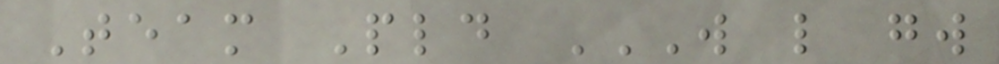Team Pld W L GW
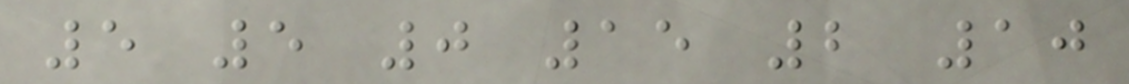5 5 0 15 2 10
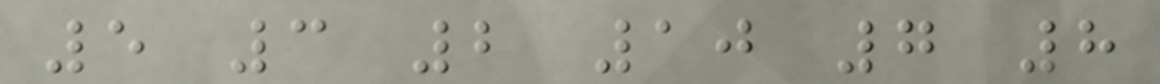5 3 2 10 7 8
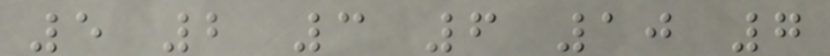5 2 3 6 10 7
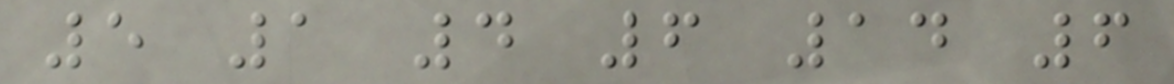5 1 4 6 14 6
